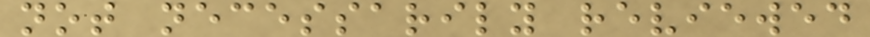not necessarily reviewed
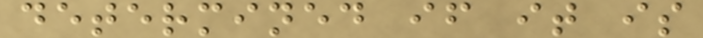determined if it is
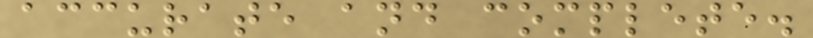accurate and complete.
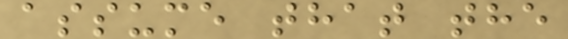assume that the
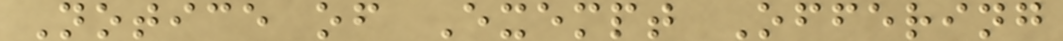Notice of Exempt Offering
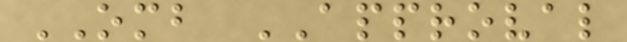OMB APPROVAL
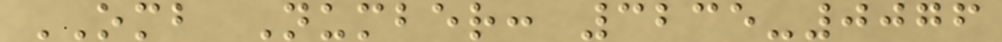OMB Number: 3235-0076
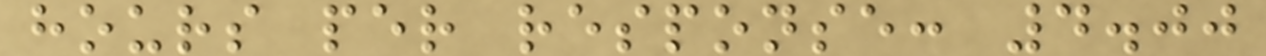hours per response: 4.00
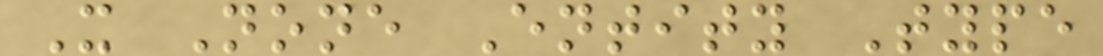X None Entity Type
